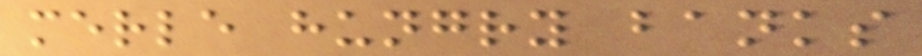merle hungry banks
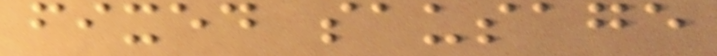fixed sausage
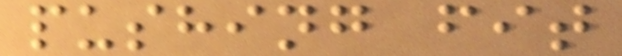pushing fit
